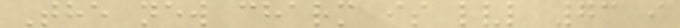The new charm is lvl 73 i
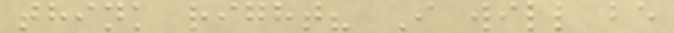think right? I will be
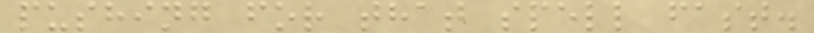pushing for that spell fast.
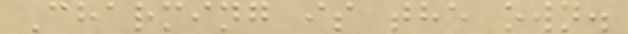Charming is the own.
